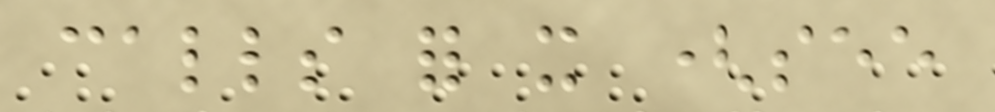calls for it (see
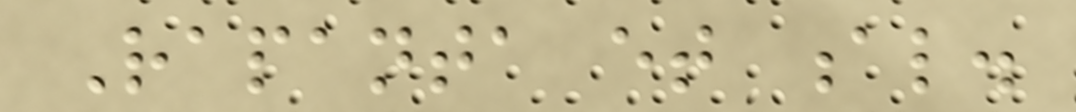Rapanta et al.
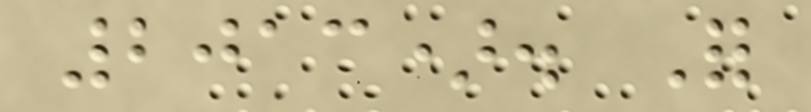2013). For
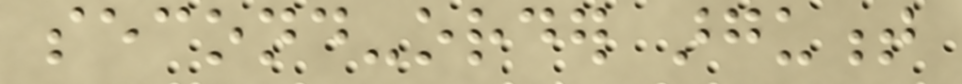second-order argument
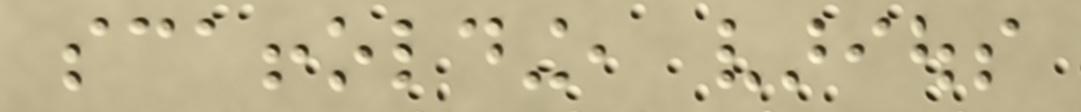scaffolding, various
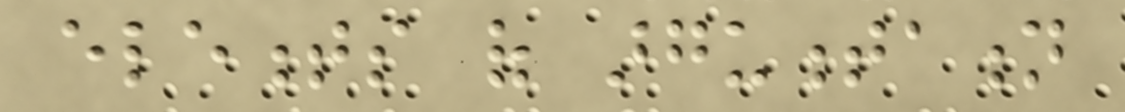elements of argumentation
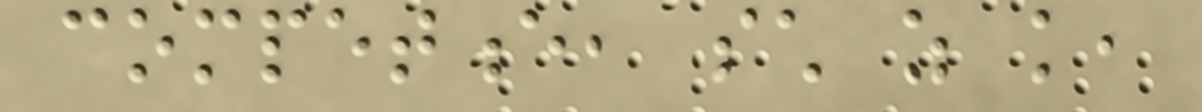competence, such as knowledge,
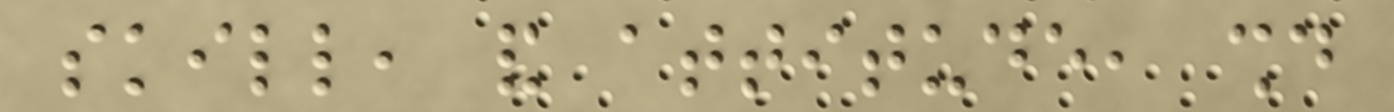skill, and attitude, should
